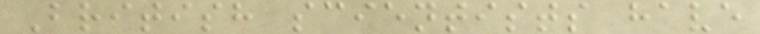British scientists have
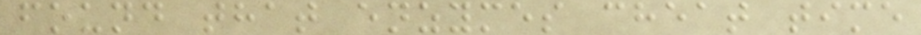found that enzymes cheat time
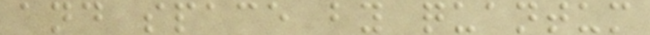and space by quantum
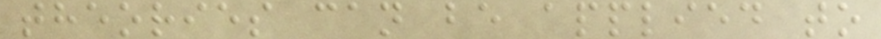theories can be applied to
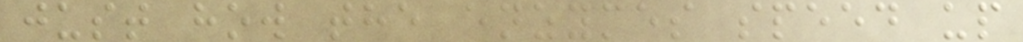just how the enzymes speed up
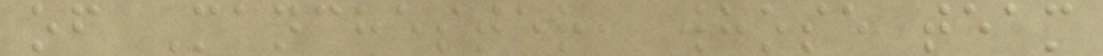of Manchester, whose team
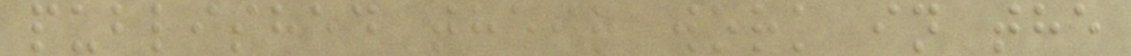published their work in the
